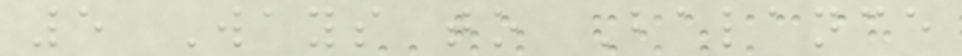5 Ways to Balance
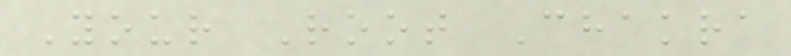Your Root Chakra
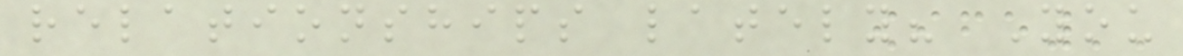relationships lately? You
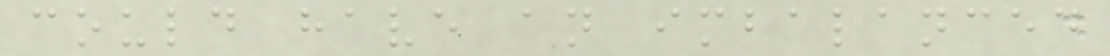could have an imbalanced
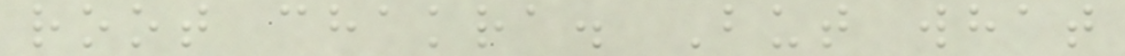root chakra. But what
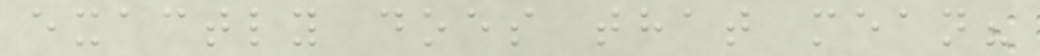exactly does that mean?
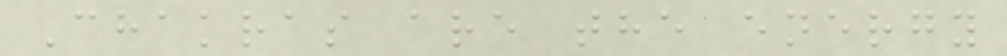Chakras are the energy
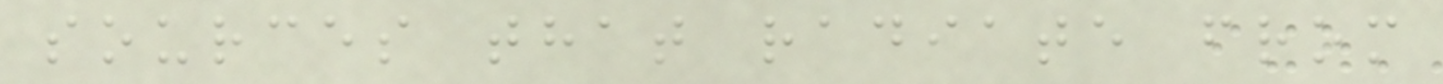sources that radiate from
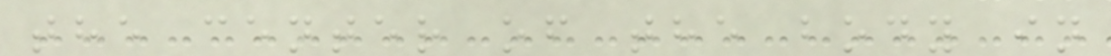the center of the body in
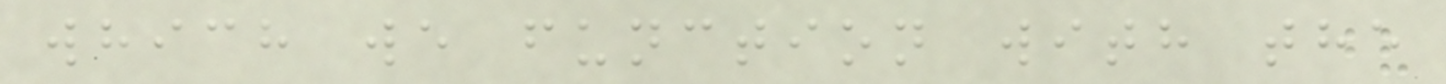which we function with the
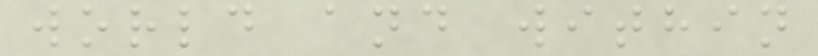world and within
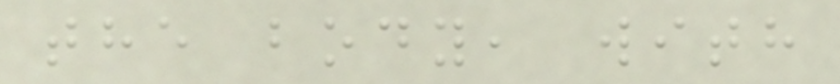the body, with
